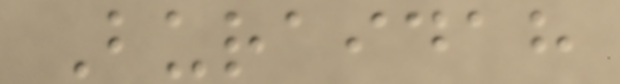Buraidah
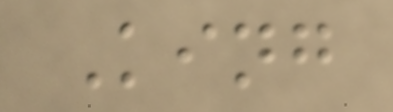King
